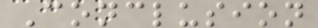Conclusion
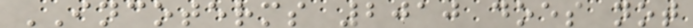INCOTERMS 2010 does not
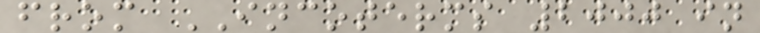from INCOTERMS 2000 in
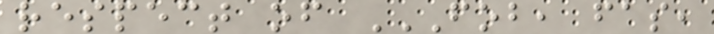respect of FOB, FAS,
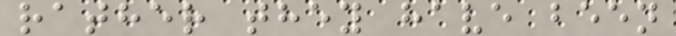rather they have been
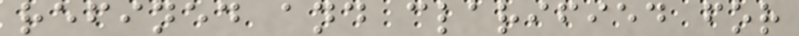refined and clarified for
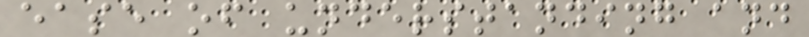ease of understanding and
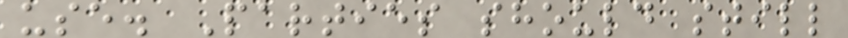use. Parties should still
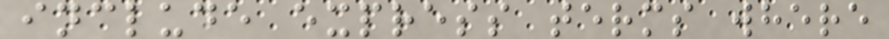include express terms where
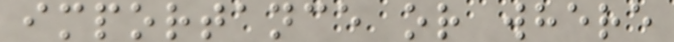importance or where
